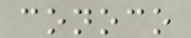conoco
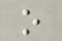o
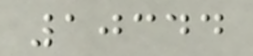10344
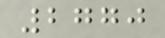2770
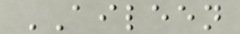AILEEN
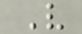V
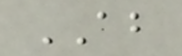AB
